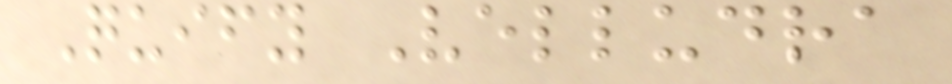Quify Velludra
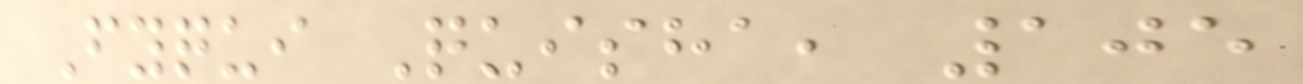Fyqui Quisha, 105
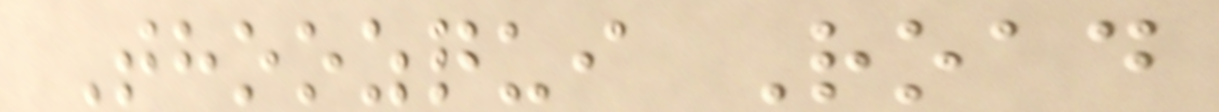Thoozqui Road
